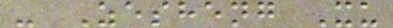- Zesheng Xu
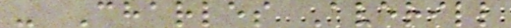- Charles Averill
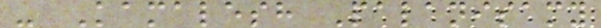- Kamalesh Palanisamy
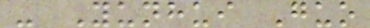- Yunhui Guo
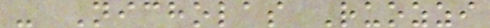- Nicholas Ruozzi
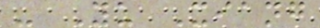- Yu Xiang
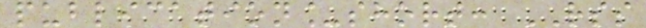publication_short: RSS
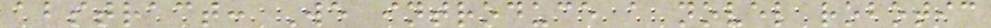abstract: We introduce a novel robotic
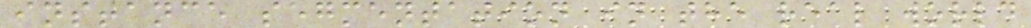instance segmentation in the real world
